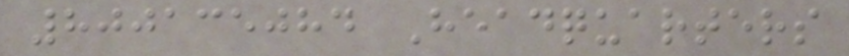800135084 Headquarters
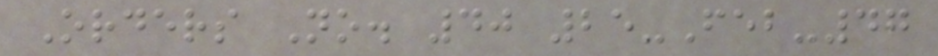Orders No. 40 25-Feb-47
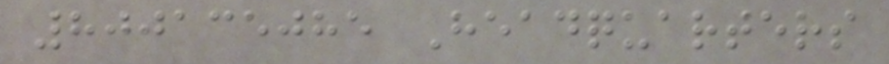800135085 Headquarters
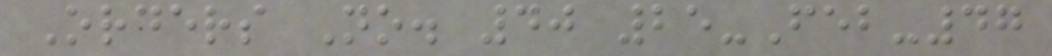Orders No. 40 25-Feb-47
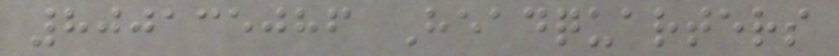800135086 Headquarters
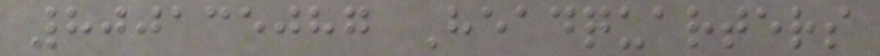800135087 Headquarters
